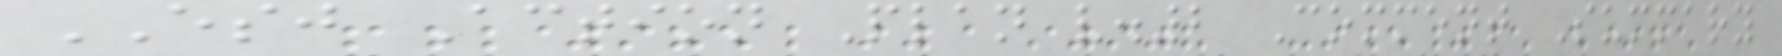ESJ Action Plan v.2 Comment Summary
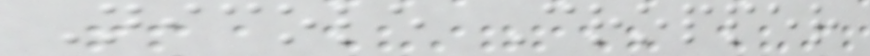Nicole Cropper
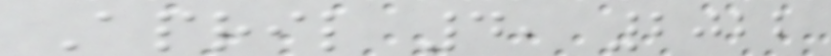April 4, 2022
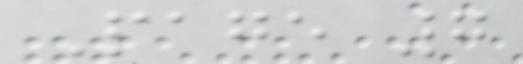Page 7
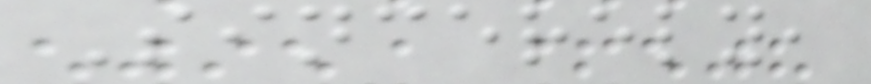Sincerely,
